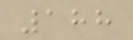188
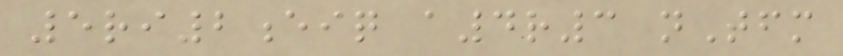5ri2eiq a4r3 nTfm
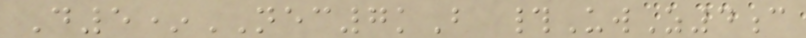D5*NEC7kB #UwZ4c
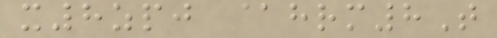x8zpj @hrm8T
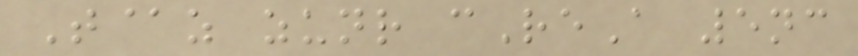T@z zunr cReA 5nc
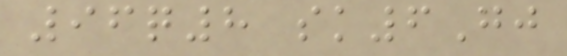96q8 sk6Gj
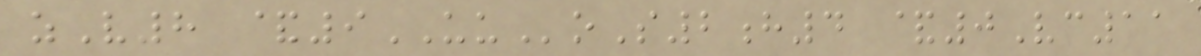zV8 &9UUoS2h4 &0Vc11
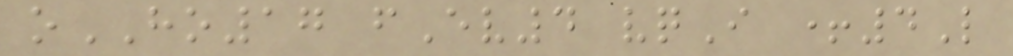oHO17 fEv4 vqI +4L
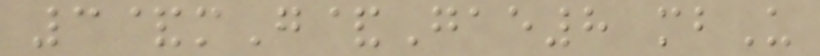3&mG&Gae8 mbU
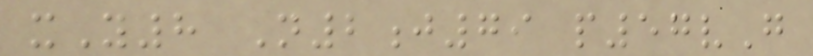xY8 N2j79 p57vG
